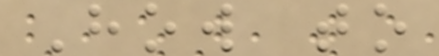How to
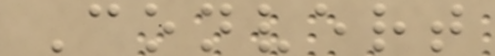Convert
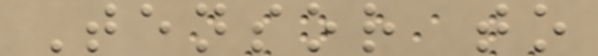Tensor to
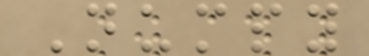Numpy
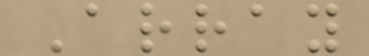Array
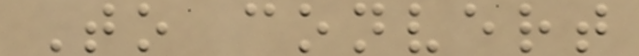To convert
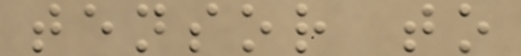tensor to
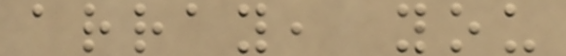array, you
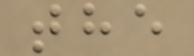the
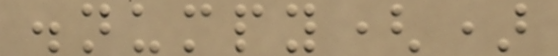.numpy()
